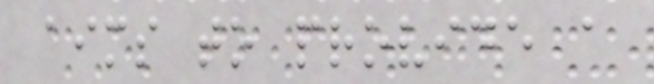aims to provide a
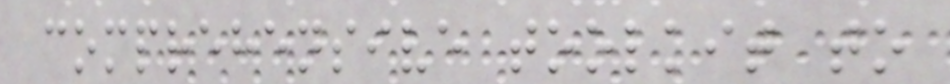comprehensive toolkit to
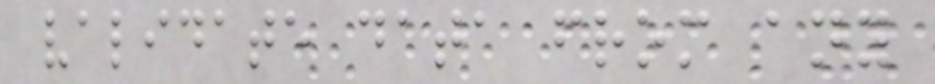validate data from any
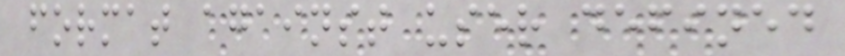format against user defined
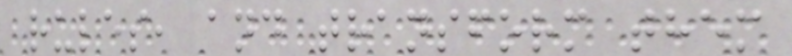rules, and transform them
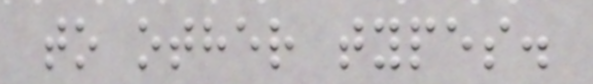to other types.
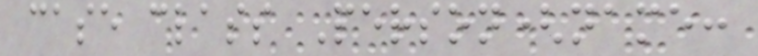case class Person(name:
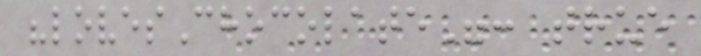"lovesChocolate": true
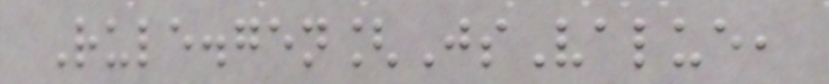Rule.gen[JsValue,
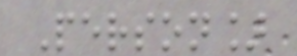Person]
